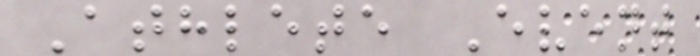Athlete Event
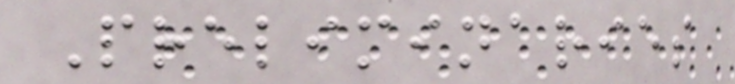Preliminaries
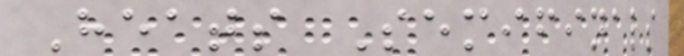Heats Semifinals
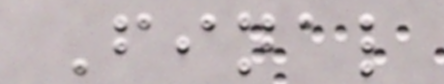Final
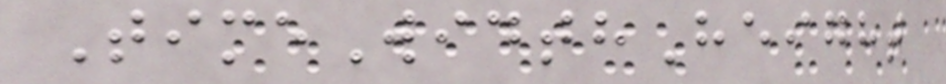TimeWidthHeight
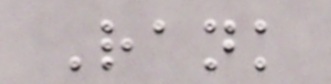Rank
